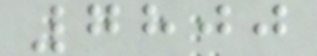7800
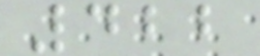422
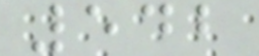542
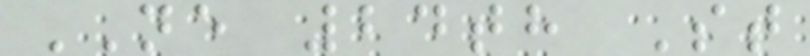NE 24th St
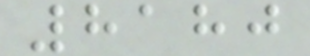8180
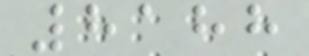8188
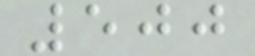500
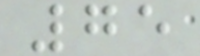75
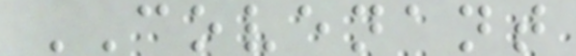COVENANT
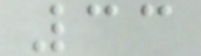33
